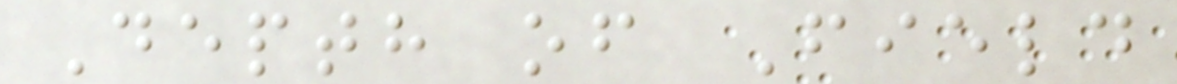Depth of Field
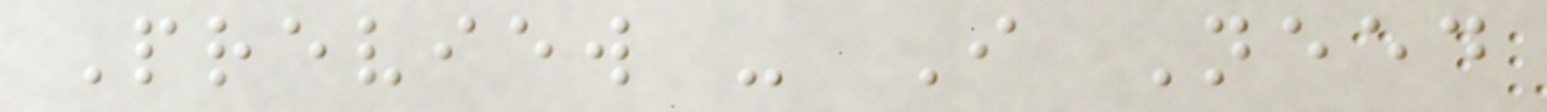Preview - I Need
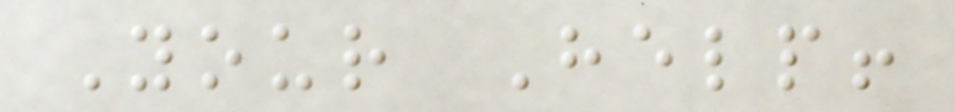Your Help!
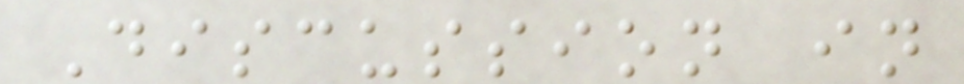Discussion in
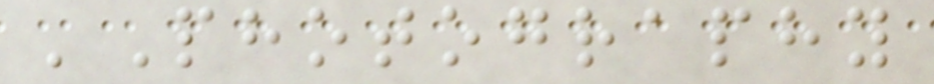'Photography
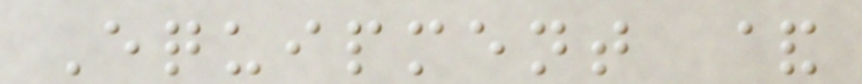Equipment &
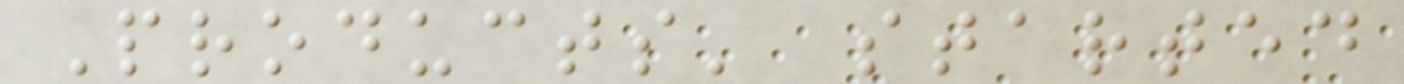Products' started
